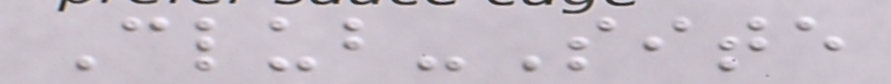Club-Site
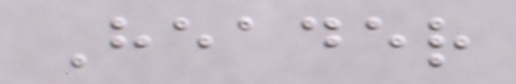Header
